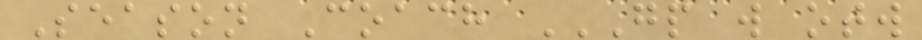Season Coach GP W OTW
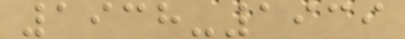1938-1939
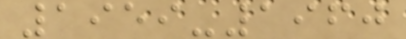1959-1960
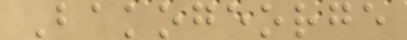Bakogeorge
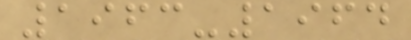1963-1964
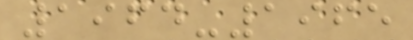1964-1965
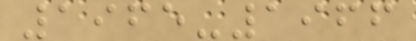1965-1966
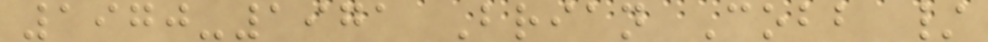1970-1971 Brian Cobb /
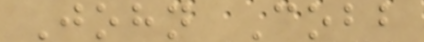John Cobb
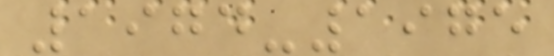1974-1975
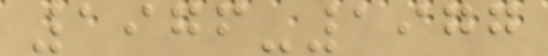1976-1977
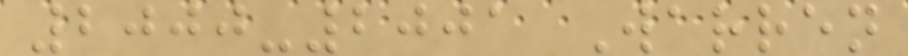2000-2001 Warren
